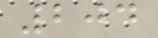204
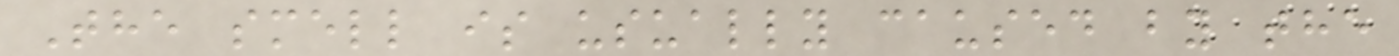The smell is usually caused by the
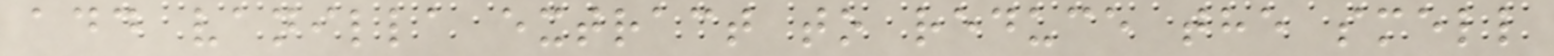add vanilla extract to reduce the smell
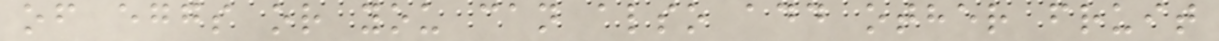of eggs or you can also add other fruit
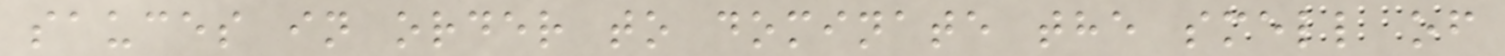sauces in order to dominate the smell of
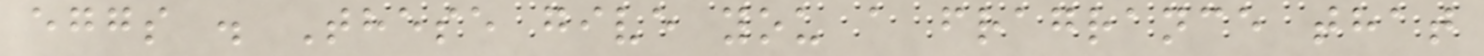eggs . These give you a fragrance that
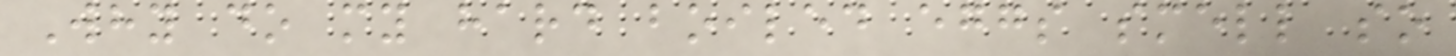Why do my hard boiled eggs smell so
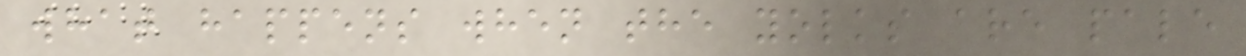what happens when the yolks are pale
